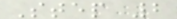Step 2
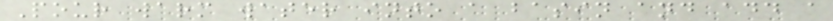Pour warm water into a basin and add a
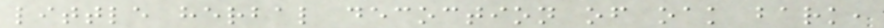little herbal decoction of oak bark,
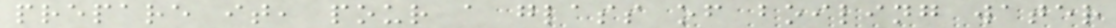prepare it, pour a glass of boiling water
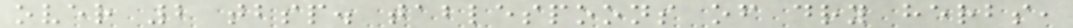over 2 tbsp. tablespoons of dry herbs,
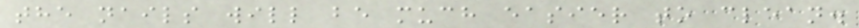the nails will be much easier to clean.
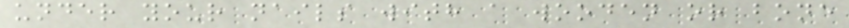under your nails with a wooden or bone
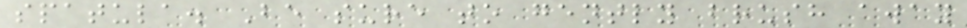spatula. Be sure to gently brush away
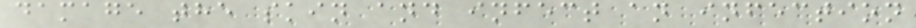damage the skin and infect an infection
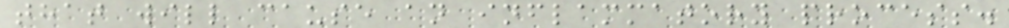that will cause an inflammatory process.
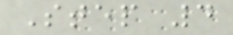Step 4
